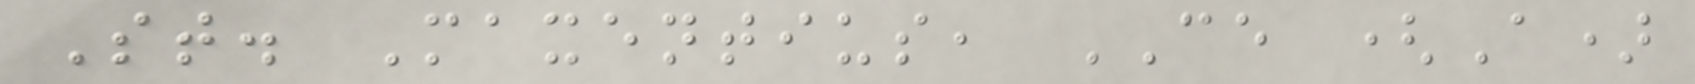St. Maxentius, CE (A)
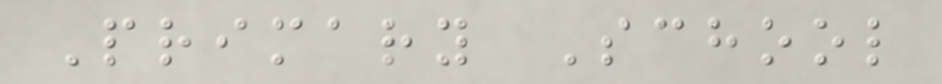Primary School
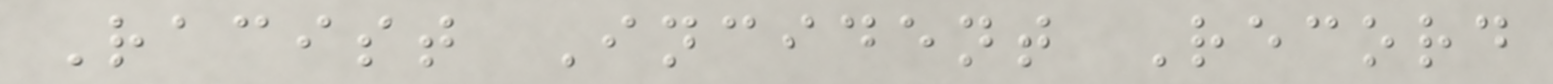Racist Incident Record
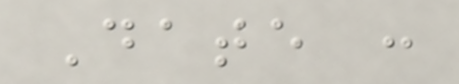Date :
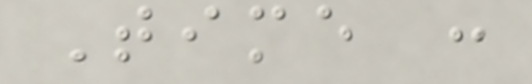Time :
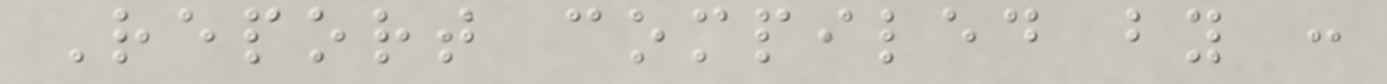Report compiled by :
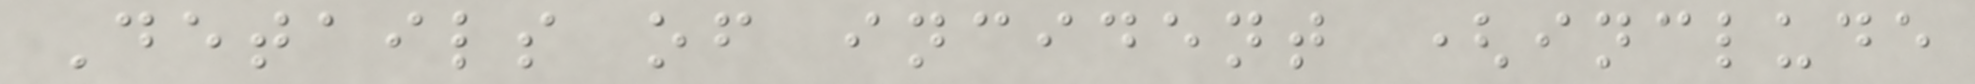Details of incident (include
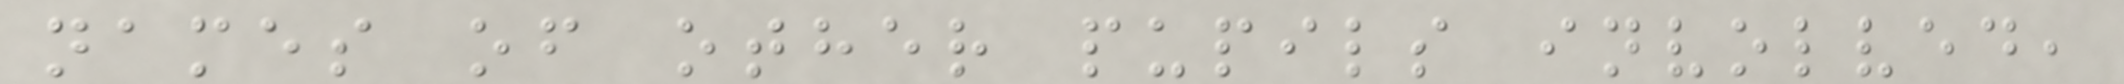names of other pupils involved,
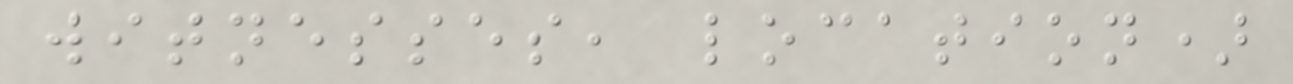witnesses, location)
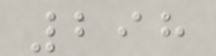298
